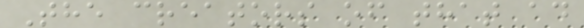The creators of that ad
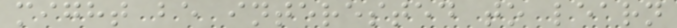might be interested to learn
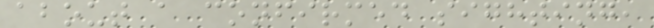about a confirmed sighting,
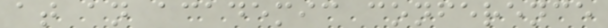at an academic conference
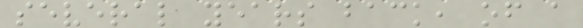several years back, of a
